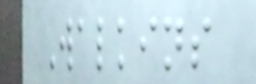Walkins
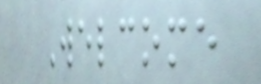Welcome
